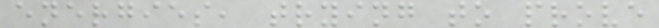energies, trying to prove
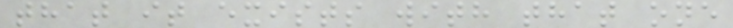that it exists with that one
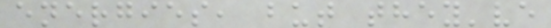energies, but they've
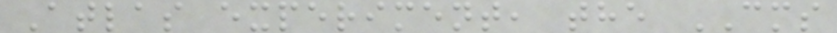Atlas experiment, the CMS
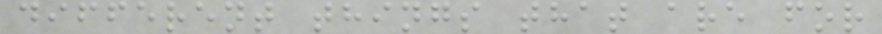different things that are for
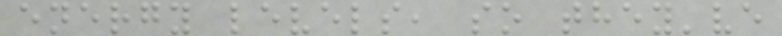energy levels, so they've
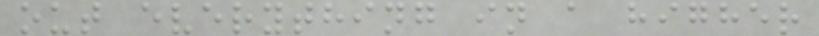out everything in a higher
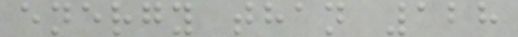energy than 128
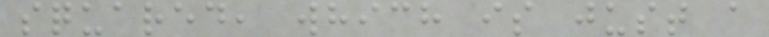squared, which is just a
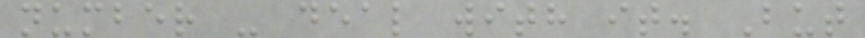number - deal with it. But
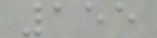155
